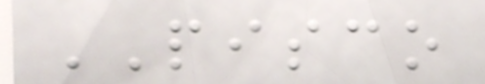PISCO
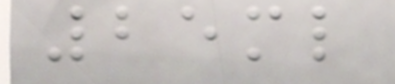25ml
